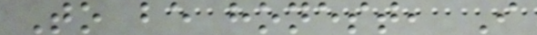To be honest, I
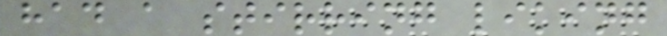had a stirring liking
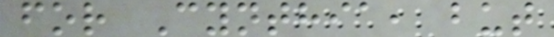for Cynthia, but
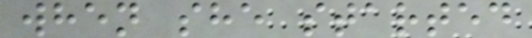when she started
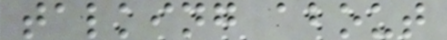talking about
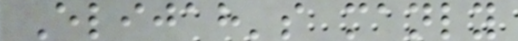Elijah's manly
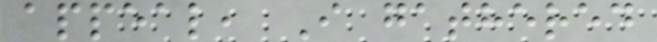appeal, I gathered
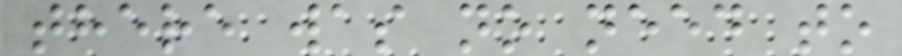there was no need to
